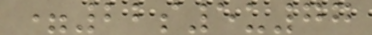=22s5u77
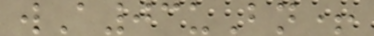wA03uBn+
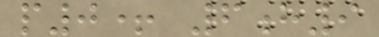p0+ 6h9
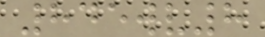845wv8
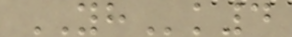YHk4
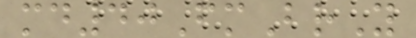md40FmBrY
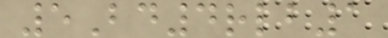5Bd4rlb1
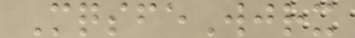MqsfeWjrx
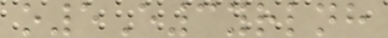o5E3yrlnh
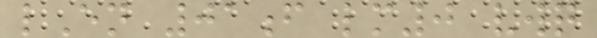lEn 01f lm0 vwq
